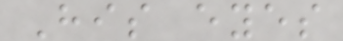His eyes
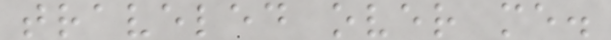traveled over me.
